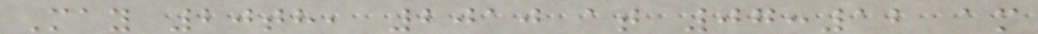May 20th, 2010 at 07:12 am
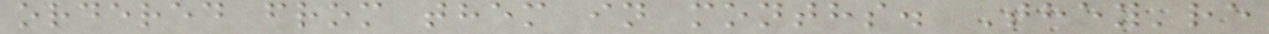ordered from them in months. They're
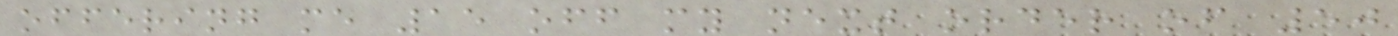offering me 15 off my next order of 50
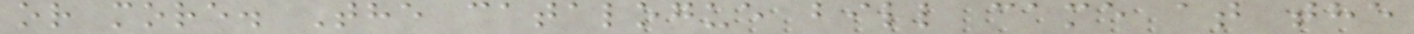or more. The catalogue bill came at the
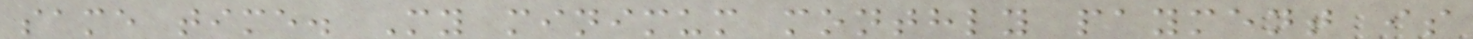same time. My minimum monthly payment is
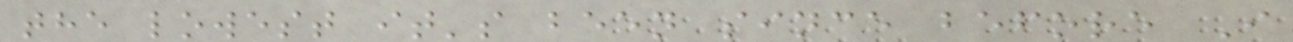the lowest it's been since before I
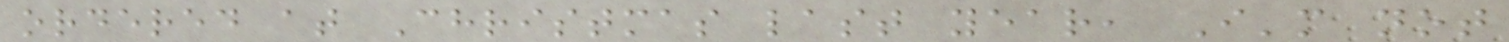ordered at Christmas last year, I'm not
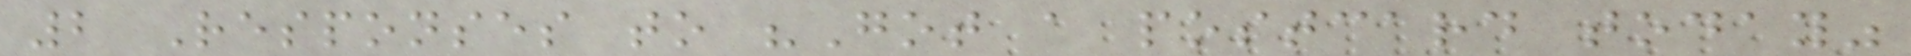2 Responses to "Got a postcard today"
